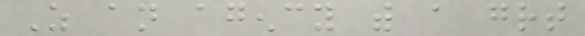As an agency with a great
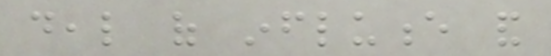deal of influence and
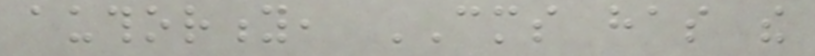authority, CMS has the
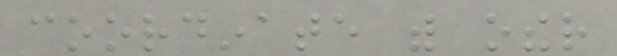coordinate with other
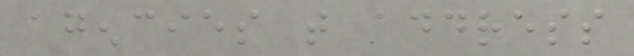agencies that address
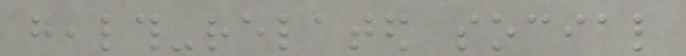health-related social
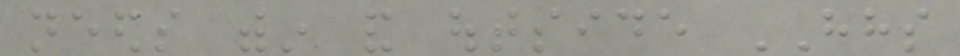needs within and outside HHS
